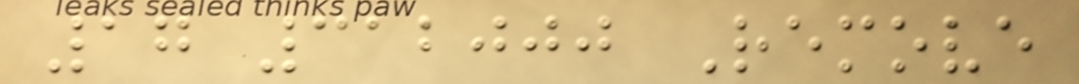17 312000 Remove
